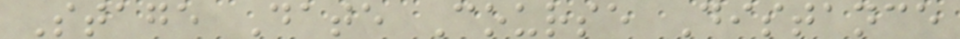Stage Date Course Distance
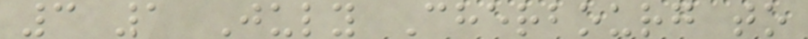3 1 July Cherbourg to
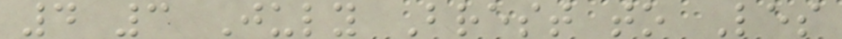4 3 July Brest to Les
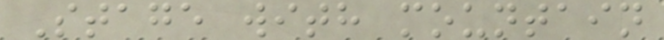Stage with mountain
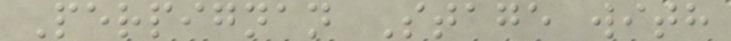Perpignan Stage with
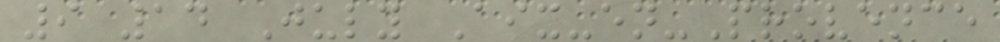9 14 July Aix-en-Provence
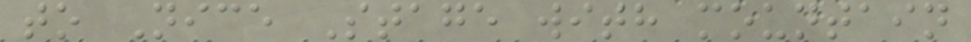to Nice Stage with mountain
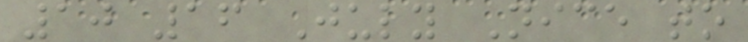10 16 July Nice to
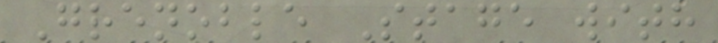Grenoble Stage with
